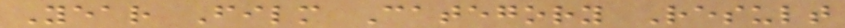Year Film Category Result
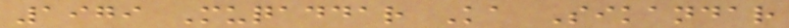1979 Muqaddar Ka Sikandar
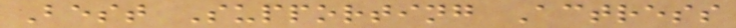Best Supporting Actress
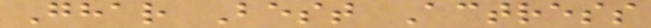Ghar Best Actress
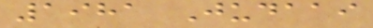1981 Judaai
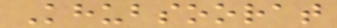Khubsoorat
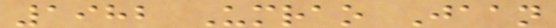1982 Umrao Jaan
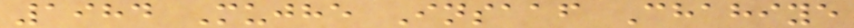1984 Mujhe Insaaf Chahiye
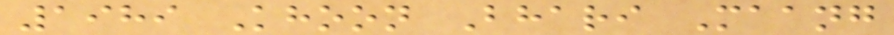1989 Khoon Bhari Maang
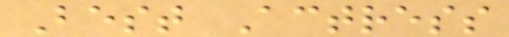Best Actress
